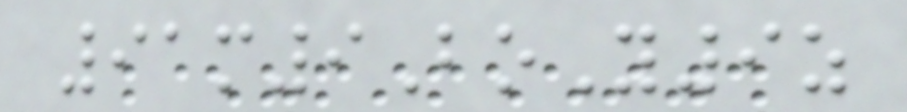91m9BoY9z
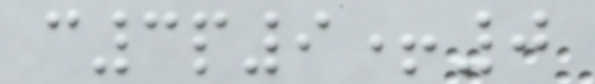c3p9+0
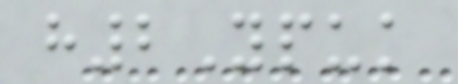h2Ypuk
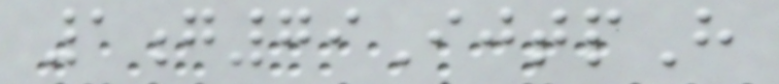1g79IjtpH
